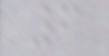6
